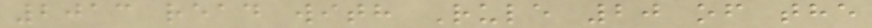2013 read with Rule 20 of the
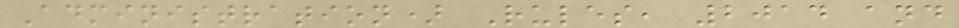Administration) Rules, 2014 and
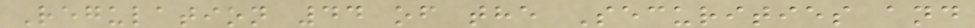Regulation 44 of the Securities and
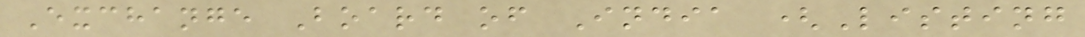Exchange Board of India (Listing
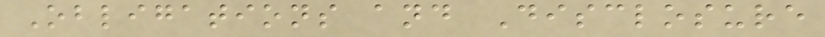Obligations and Disclosure
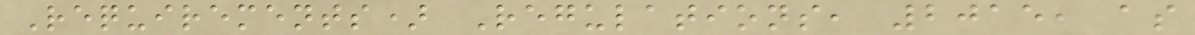Requirements) Regulations, 2015, as
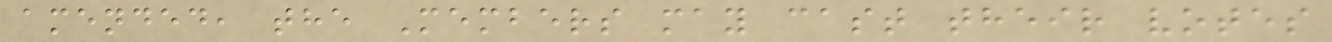amended, the Members may cast their votes
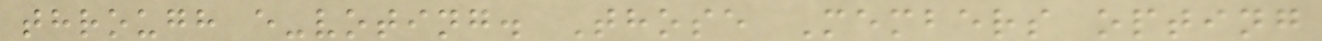through e-voting. Those Members opting
